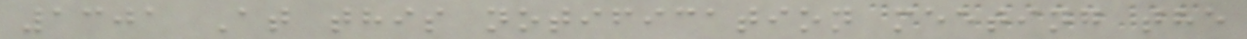1301 At this notification meeting the
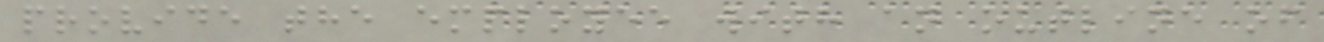provide the employee with an outline of
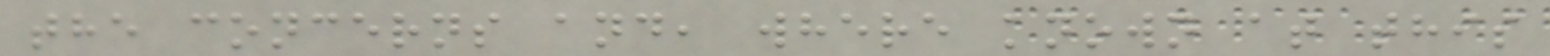the concerns and, where known at this
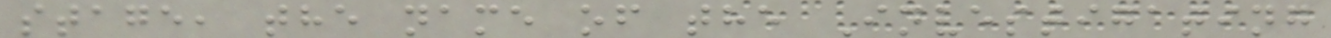stage, the name of the Investigating
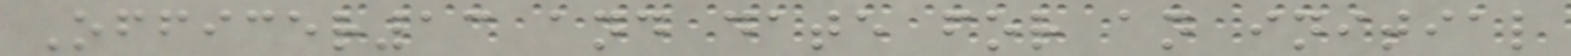Officer13 and date for an initial
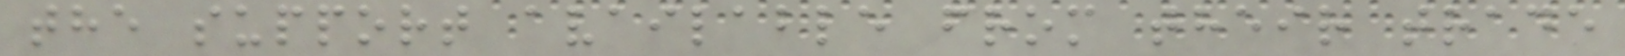the support available from their trade
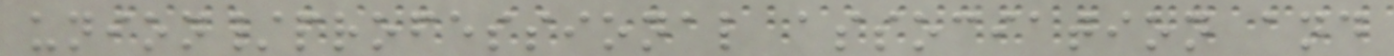union/professional association and
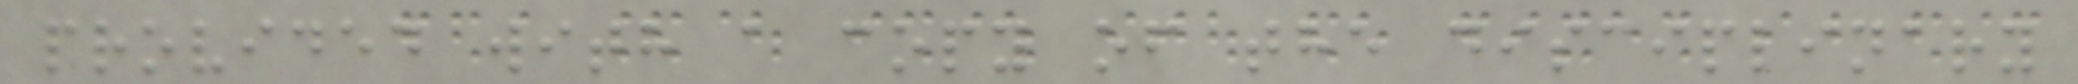provided with a copy of the disciplinary
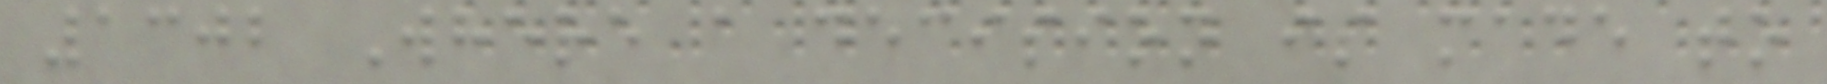1302 Where a decision is made to
